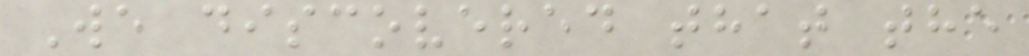We discovered that the
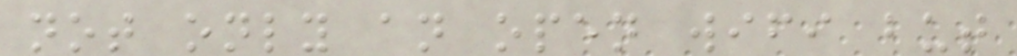not only an open wifi but
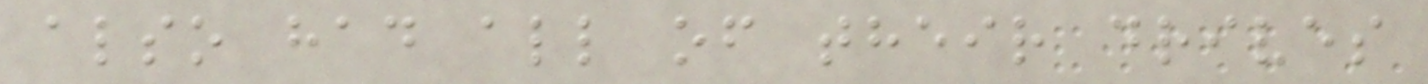also had all of their drives
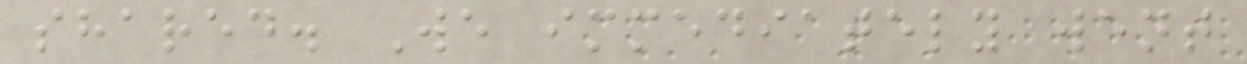shared. We immediately went
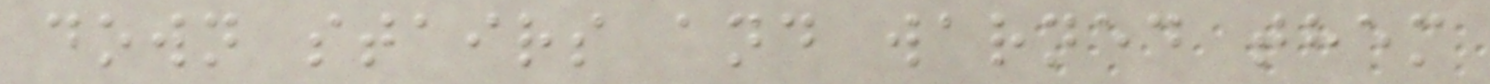down stairs and warned them
